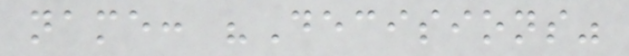name: "Decisions"
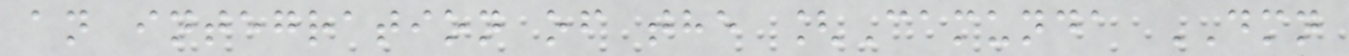an integration of the [Camunda DMN
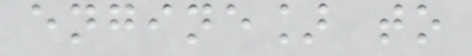engine] to
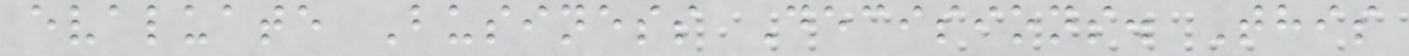evaluate Business Decisions. This
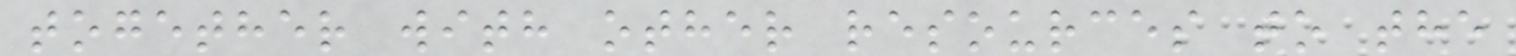together with other resources to the
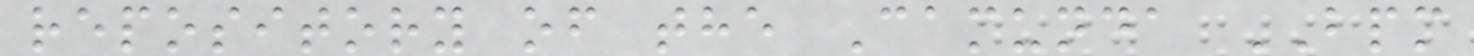repository of the Camunda BPM
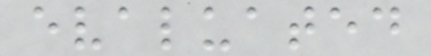evaluated
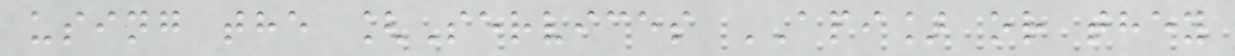using the [Services API] or they
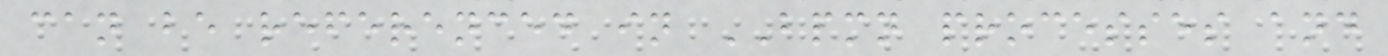can be referenced in BPMN processes and
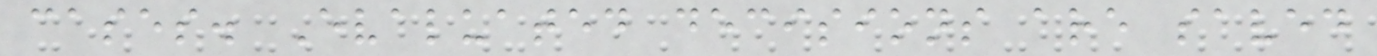cases. Evaluated decisions are saved
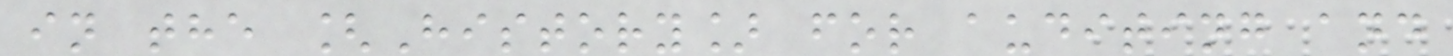in the [History] for auditing and
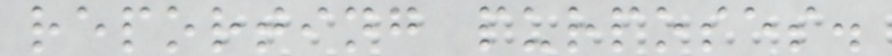reporting purposes.
